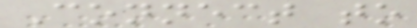Connect to
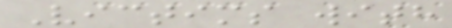Victims with
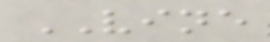VINE
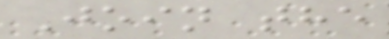Join the
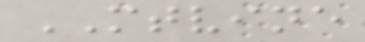MTVINE
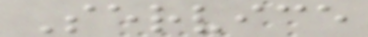Service
